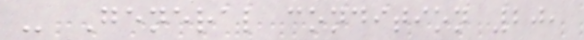- General condition 20,
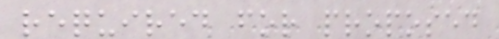required for proposed
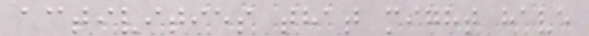activities that might have
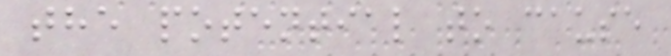the potential to cause
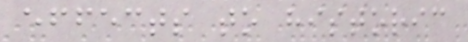effects to historic
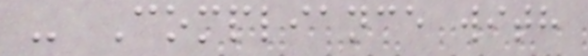- Compliance with
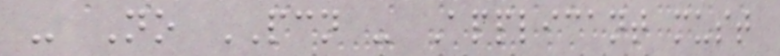- No PCN - Applicant must
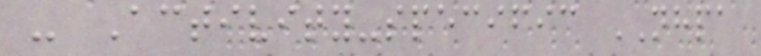- Activity-specific NHPA
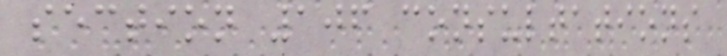section 106 consultations
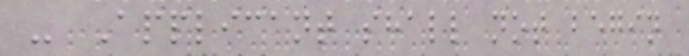- Applicant shall not begin
